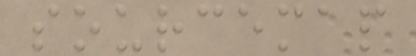sourcemap
